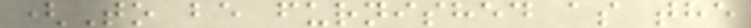(To be furnished as the
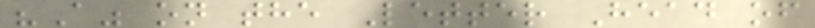"A" on the Letter Head of
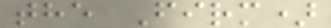the Firm)
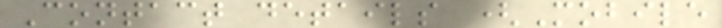Contact details (Mobile
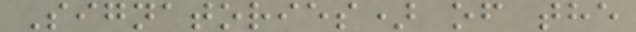Signatories) of the
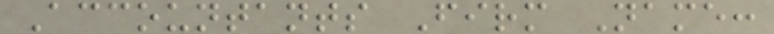Accountants Firm Name:
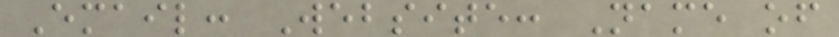Email: Website: Name of
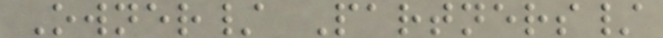Owner/ Partners/
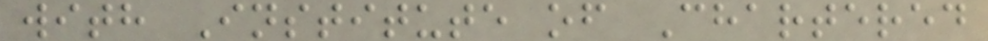with Institute of Chartered
